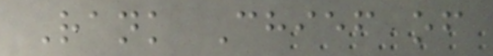Rank Chief of
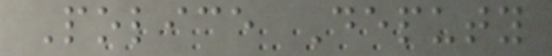Police Deputy
